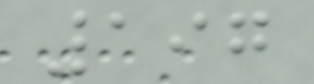197
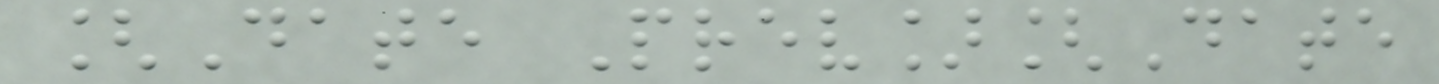[Date Prev][Date
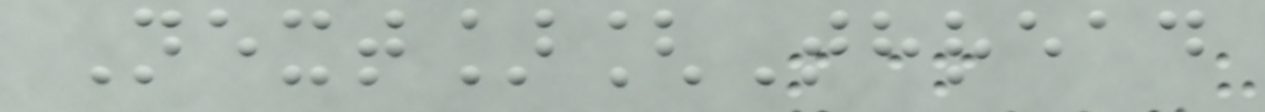Next][Thread
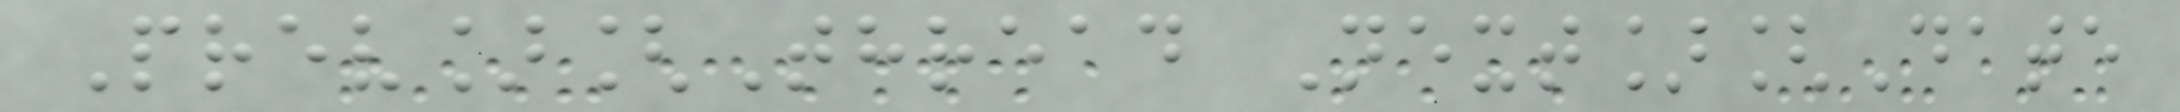Prev][Thread Next][Date
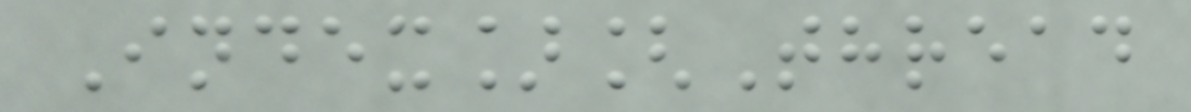Index][Thread
